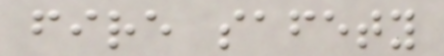fire safety
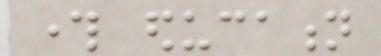through education
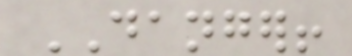DANGER!
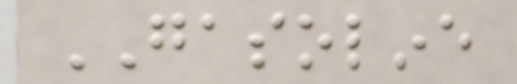GASOLINE
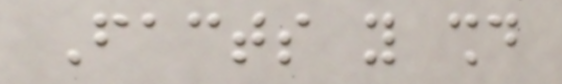Facts you should
